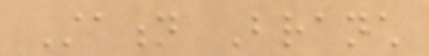Station Branch
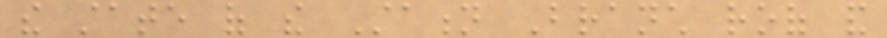the state of the Station Branch roof and
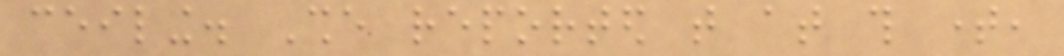ceiling. She reported that at this time,
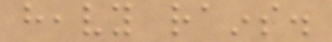heavy rains.
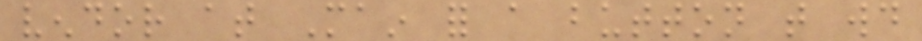vendor at Main for a button that would
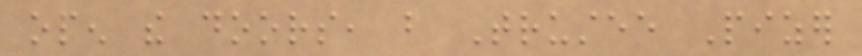open the doors, but Trustee Pizer
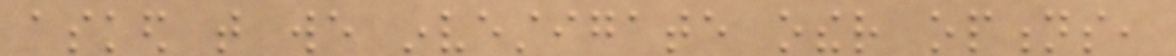asked that we investigate other options,
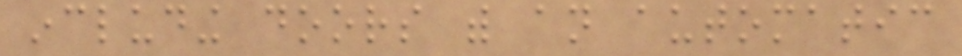including doors with an automatic
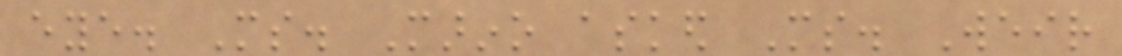eye. Ms. Marino asked Ms. Weir
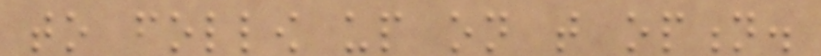to follow up on that option.
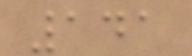141
